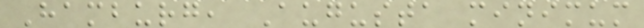Hamburg, Augusta minimum
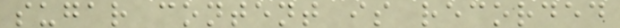sugar content is recorded
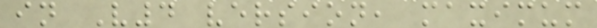in V4 version, maximum
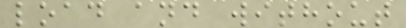load and without
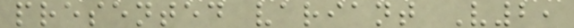presented variant V2,
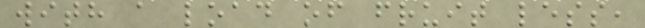with a load of fruit less,
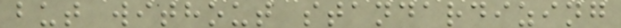but without standardizing
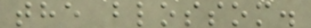the blossom.
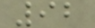92
